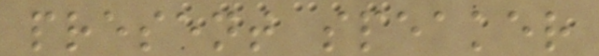present speaker
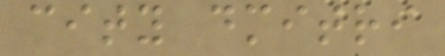city dmitri
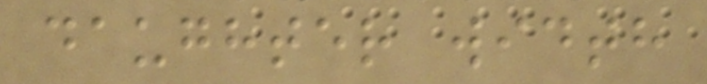daughter width
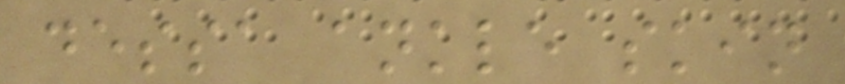dessa ankle skin
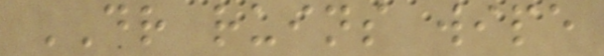DR ruins wipe
